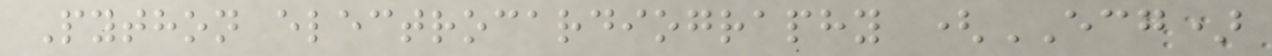Python electrocardiography (ECG)
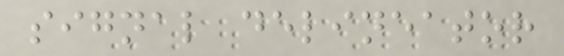signal delineator
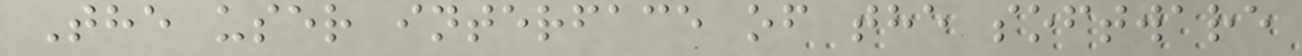The user interface of the software
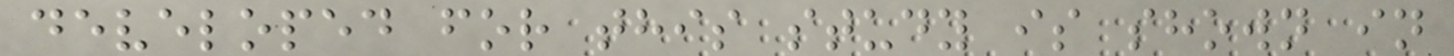developed for this study is shown in
